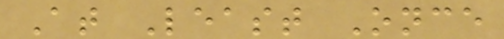At Least Once
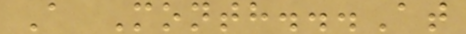A Month...At
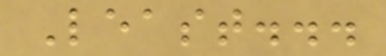Least...
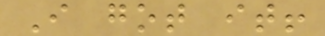I got it!
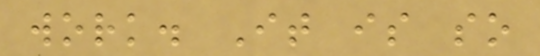work. It is so
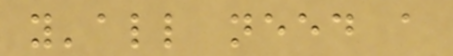y'all need a
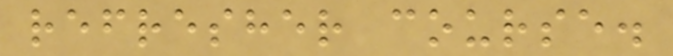refresher course.
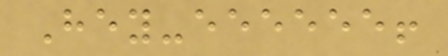Hey-eeeeee!
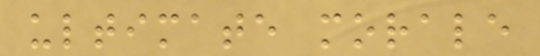ultimate morale
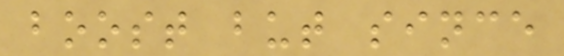boost but since
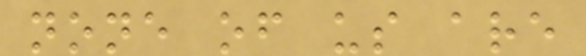none of us are
